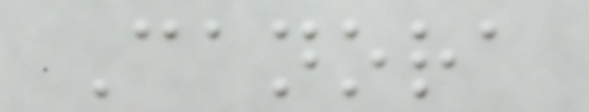Canora
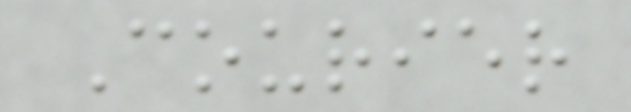Courier
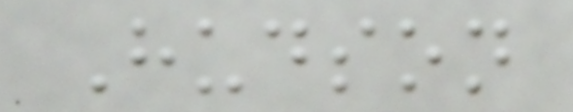Hudson
